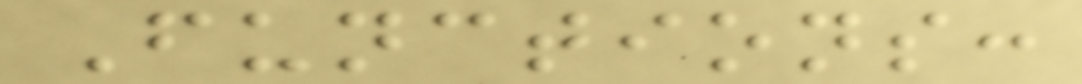Functions:
